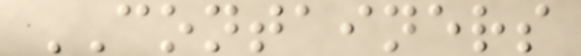CONTAINERS
